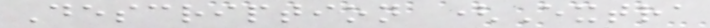Description (Extra
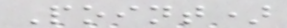Point)
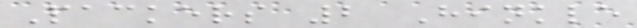Packers 2 Hinkle
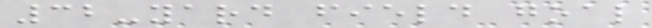32-yard field goal
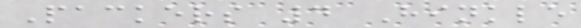Packers 4 Hinkle
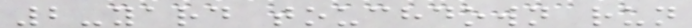2-yard touchdown run
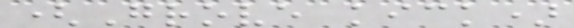(Grove kick)
